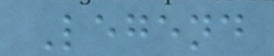Legend
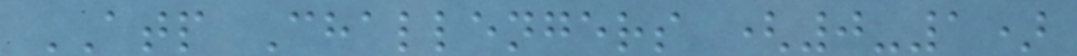ATP Challengers (0-1)
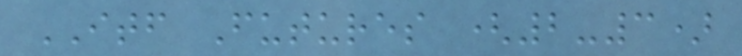ITF Futures (2-3)
